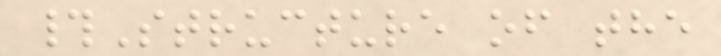#Structure of the
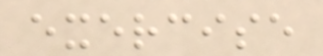exercise
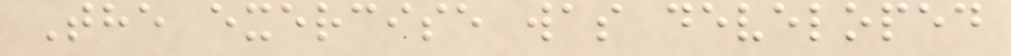The exercise was developed
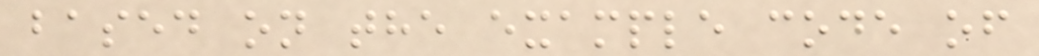based on the example code of
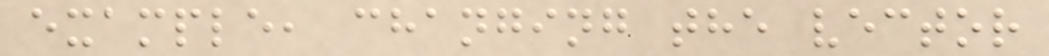example, changing the vector
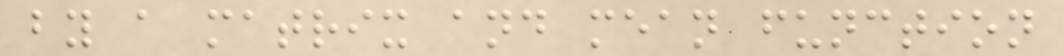by a matrix and mean function
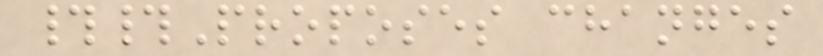##Proposes changes
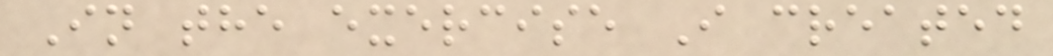In the exercise I created
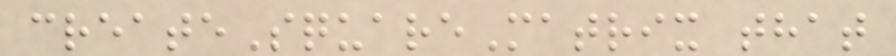createSquareMatrix that
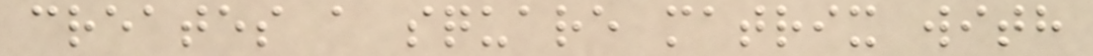creates a square matrix with
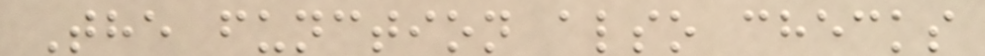The function also checks
